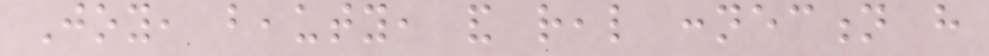Joy, beauty, and real connection have
